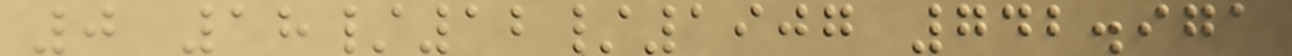0 18/12/1907 742.971
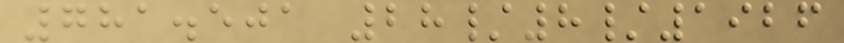781.501 28/8/1926
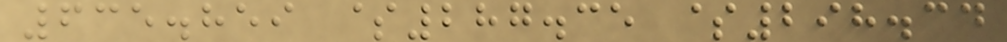635.859 $287.35 $298.34
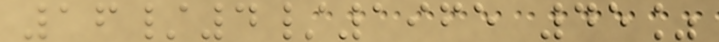16/4/1965 45%
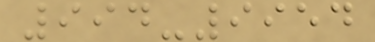994-9954
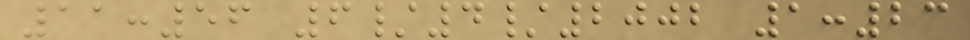11:56 6/4/2002 1:23
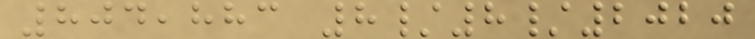804,883 8/8/2020
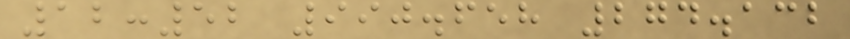12:52 990.658 274.132
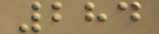284
